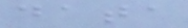data
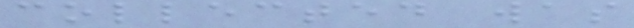collected was
